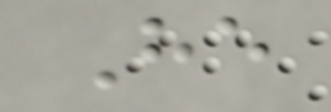He
